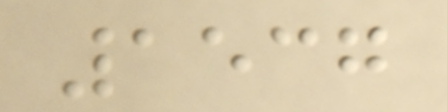1537
